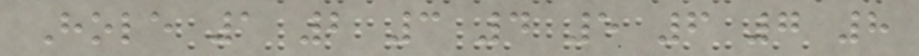Hole 1 2 3 4 5 6 7 8
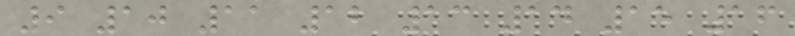9 10 11 12 13 14 15 16
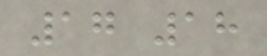17 18
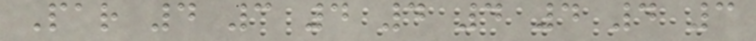Par 4 3 4 4 4 4 4 3
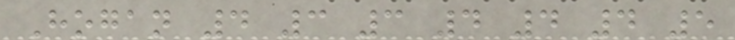Hogan 4 3 3 4 4 4 5
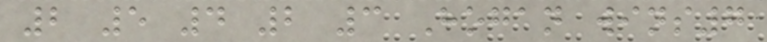2 5 4 2 3 Hogan wins7
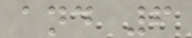and 6
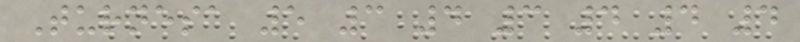Turnesa 5 3 4 3 4 4 4
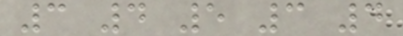3 4 5 3 4
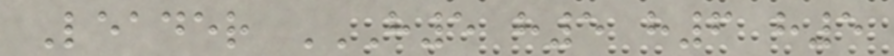Leader H5 H5 H6 H5
